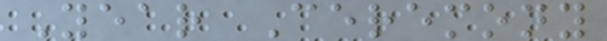Year Ceremony
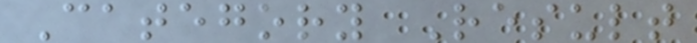Category Result
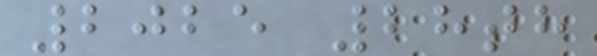2025 28th
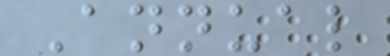Annual
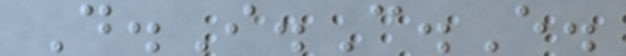D.I.C.E.
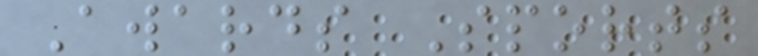Awards Sports
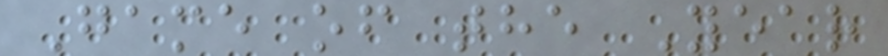Game of the Year
